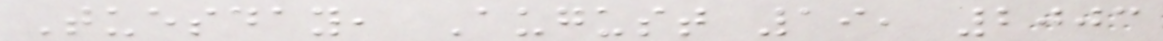Tuesday, August 19, 2003
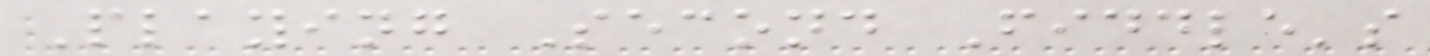Playing Second Fiddle's
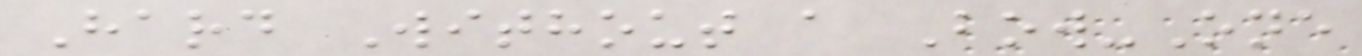Hard Without a Bow-One
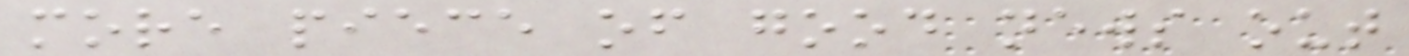more piece of good news out
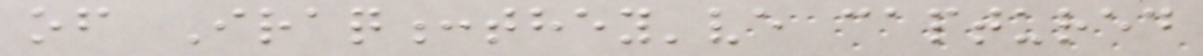of Iraq:they've captured
